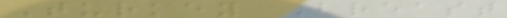Turkey Breast
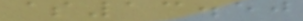$13.50
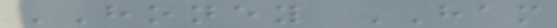HONEY HAM
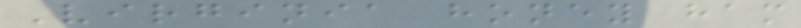Virginia honey ham
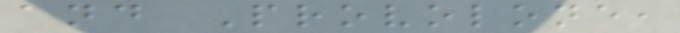and Provolone,
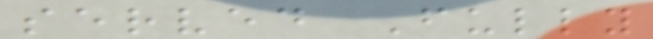served Fully
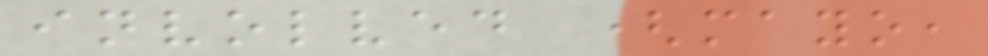involved (mayo,
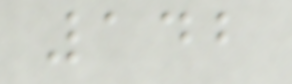142
